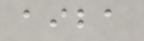aiba
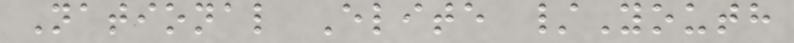National Elite /Youth
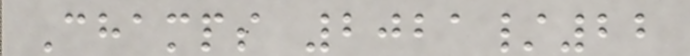Champs 2021/22
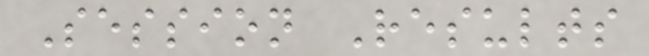Session Results
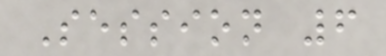Session 6
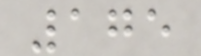175
